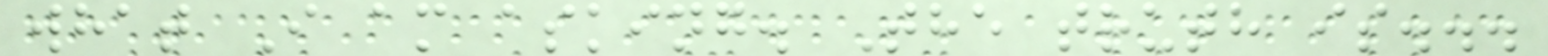what I am asking. The truth is...
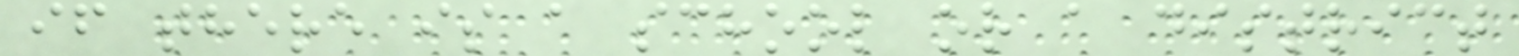if there is a school or a district
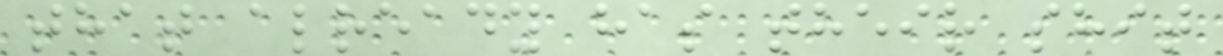that already has their shit
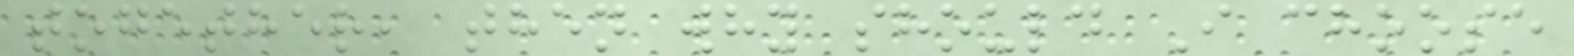together, then why should I choose
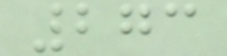273
